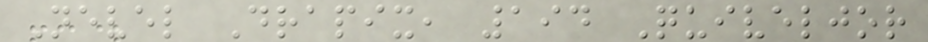Nevel Drapix, 194 Quiveljor
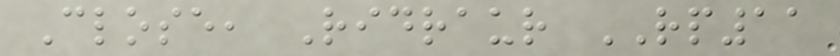Close, Ridraur RP11
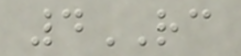4RC
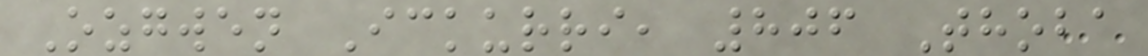Ozgwen Ickurri, 806 Thoba
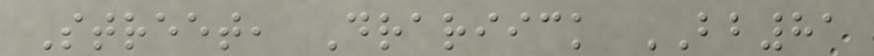Street, Drariick BB81
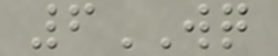6WQ
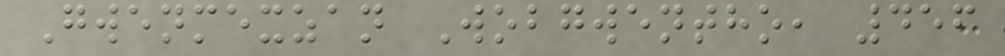Gwenmexzan Wobgwentho, 456
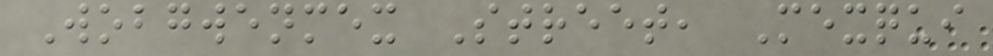Wobgwenmex Street, Mexqui
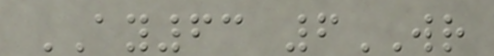AY63 6WR
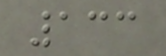133
